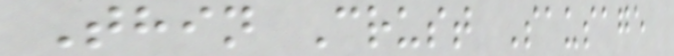Thin Crust Sausage
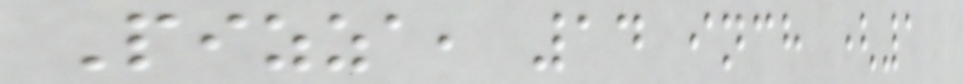Pizza, 14 inch (1
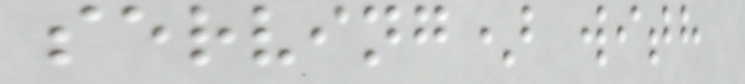serving) with
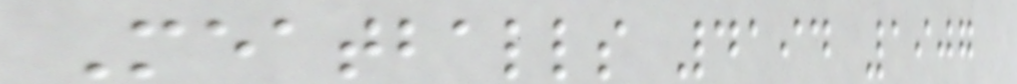Meatballs 4194 1907
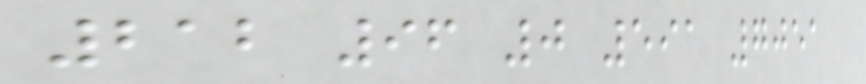212 96 0 591 7051
